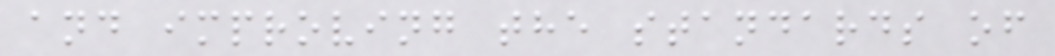and improving the standards of
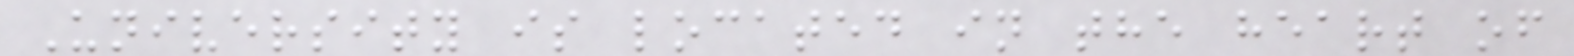University is located in the heart of
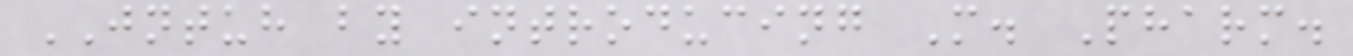JNTUH by introducing M. Pharm.
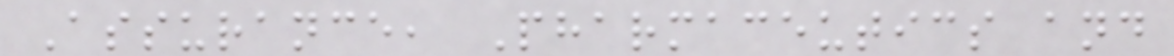Assurance, Pharmaceutics and
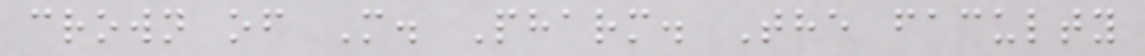crown of M. Pharm. The faculty
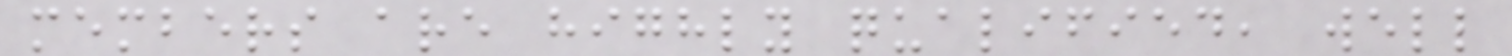members are highly qualified, well
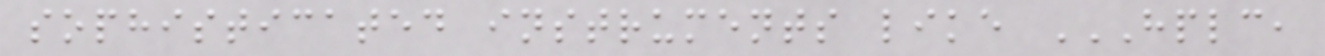sophisticated instruments like HPLC,
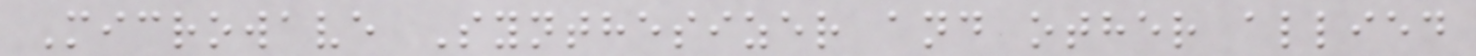Microwave Synthesizer and other allied
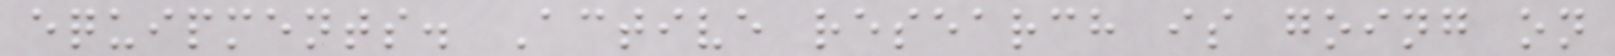equipments. Active research is going on
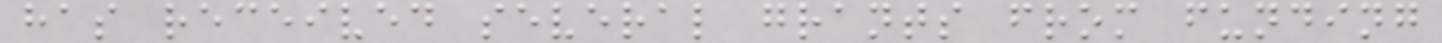has received several grants from funding
